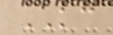KC
